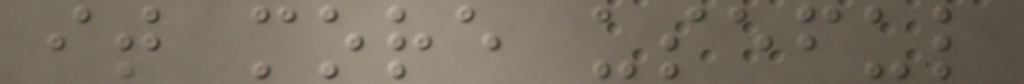it more useful
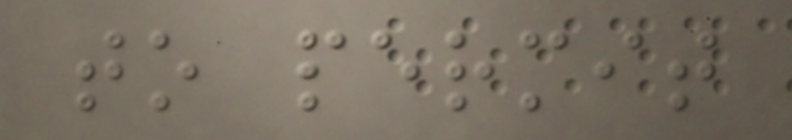to permit
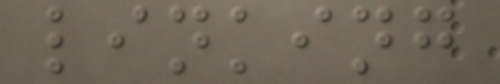linking
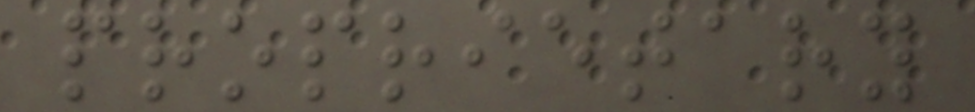proprietary
